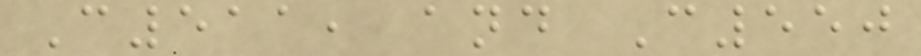C511, and C550
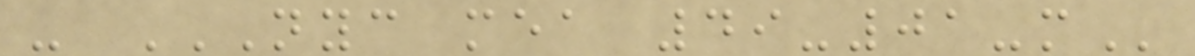- NYC MEA 49-01-M
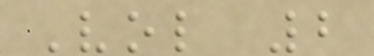Vol 2
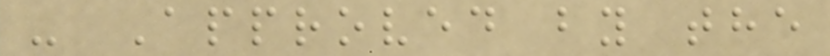- Approved by the
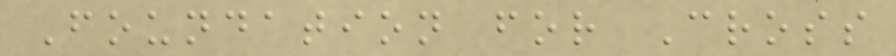Foundation for Cross
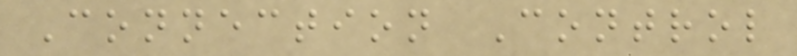Connection Control
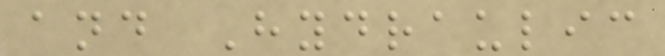and Hydraulic
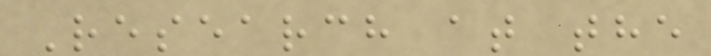Research at the
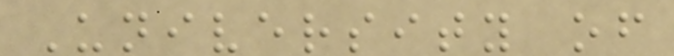University of
